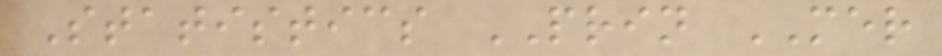Statistics PRIN MER
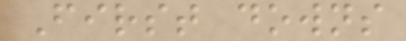First downs
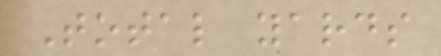Total yards
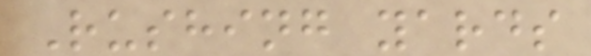Rushing yards
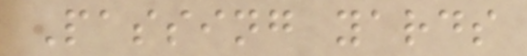Passing yards
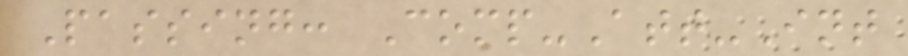Passing: Comp-Att-Int
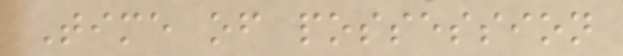Time of possession
